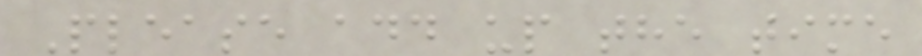Please add up the time
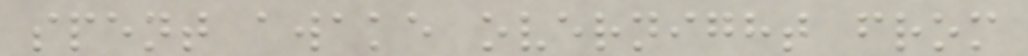spent awake overnight from
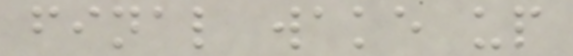final wake up
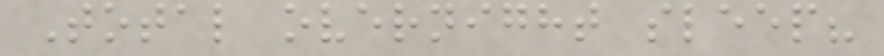Total overnight sleep?
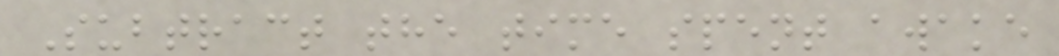Subtract the time spent awake
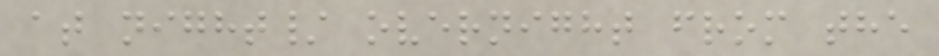at night/ overnight from the
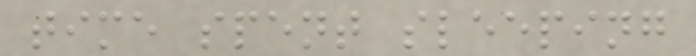time spent sleeping
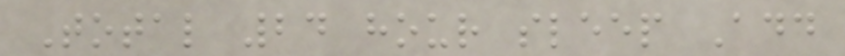Total 24 hour sleep Add
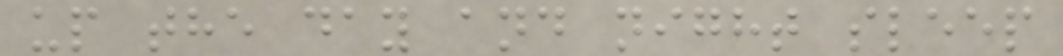up the day and night sleep
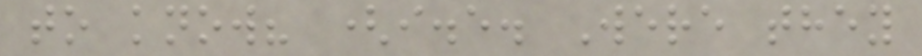to know? (i.e. Were they
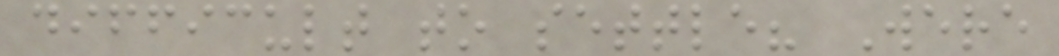difficult to settle? Were
